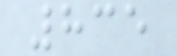835
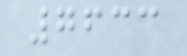7633
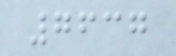7637
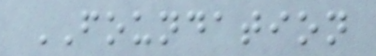FOUNDATION
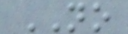NO
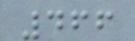466
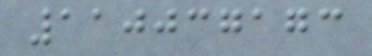110037173
